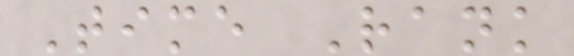Time Rank
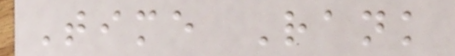Time Rank
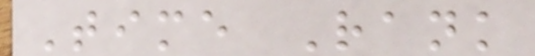Time Rank
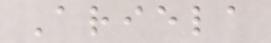Ariela
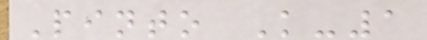Pinto K-1
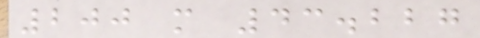200 m 43.227
